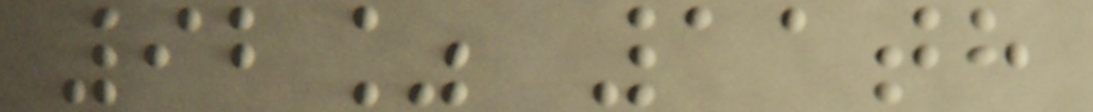92% 11th
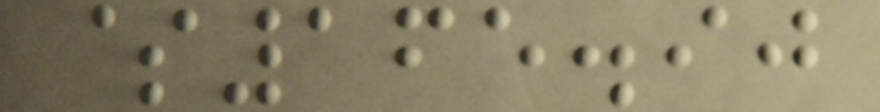$165.90
